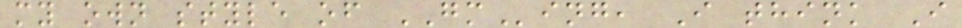my own style of GMing, I think I
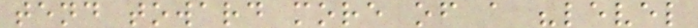tend toward more of a "level
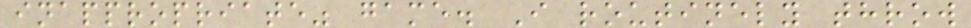inappropriate" game. I routinely throw
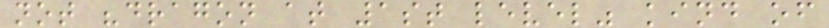not "dragon at 1st level" kind of
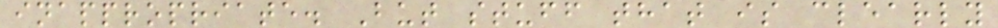inappropriate. But stuff that is clearly
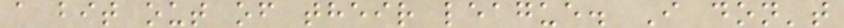a bit out of their league. I don't
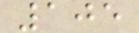105
